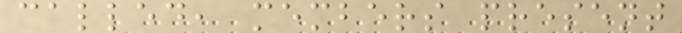called, members present
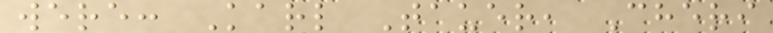were: Karl Tauer, Cheri
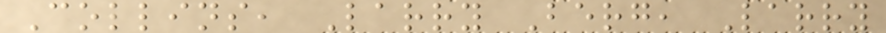Collins, Larry Berg, Larry
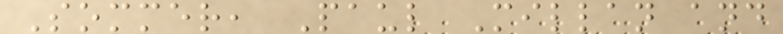Sommer, Paul Millan and
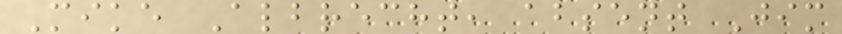Mike Albrecht, absent Jim
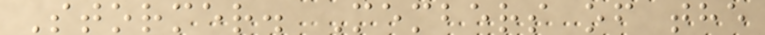Stormer. Members of the
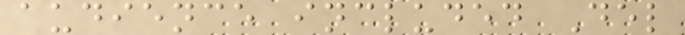audience included Del
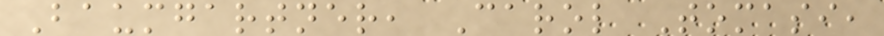Baumgartner, Carol Tomasi,
